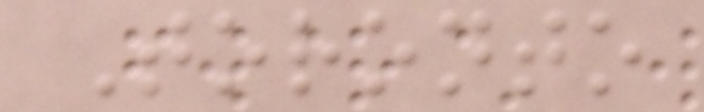Toronto
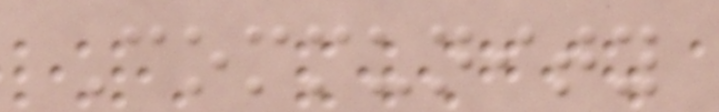Community
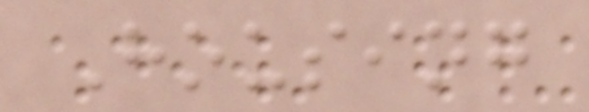Housing
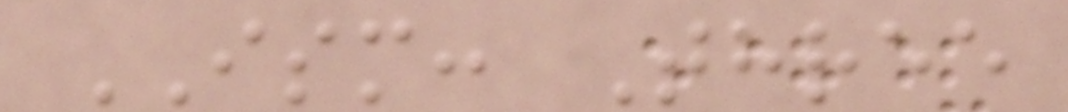ISM: Three
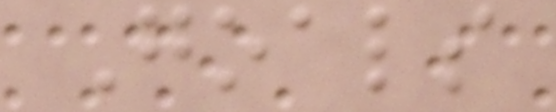Goals
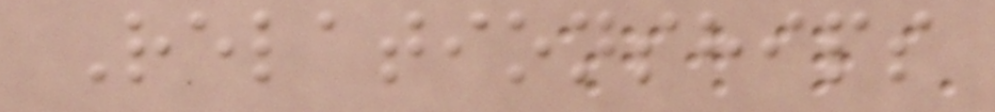Relationships
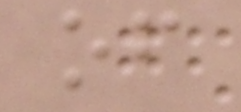of
